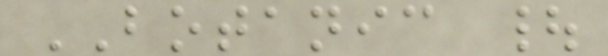BOTANIC |
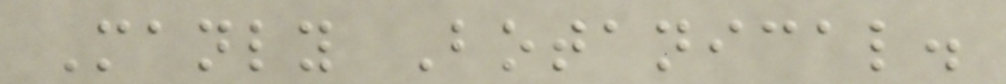Manly Botanical.
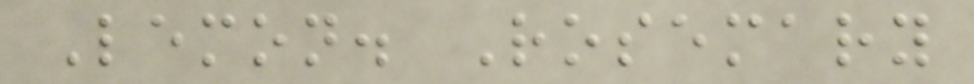Lemon. Rosemary
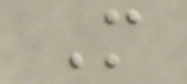M
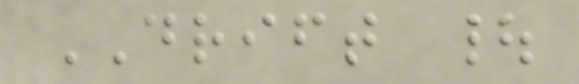DRIFT |
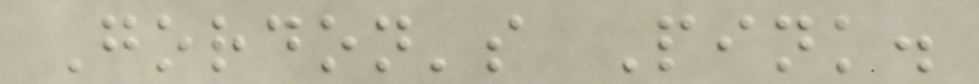Gordon's Pink.
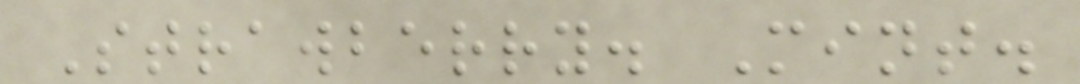Strawberry. Mint.
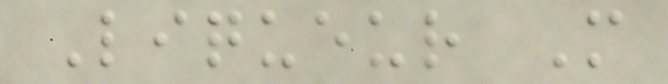Liqueur M
